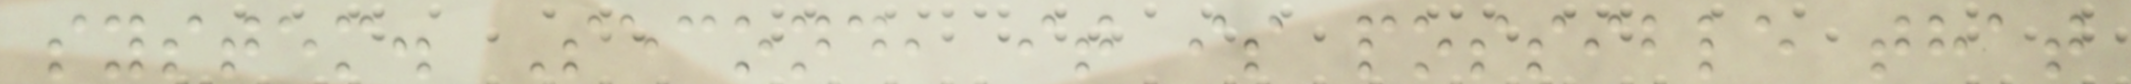system. Second, it is possible that
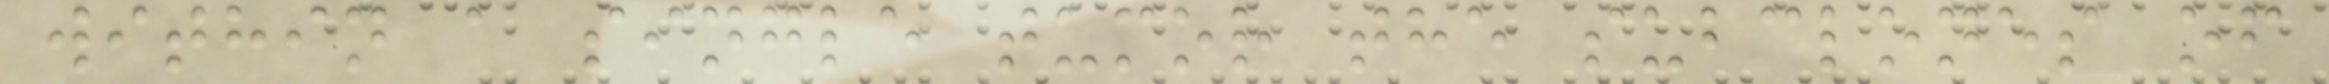within a single tumor the subclones of
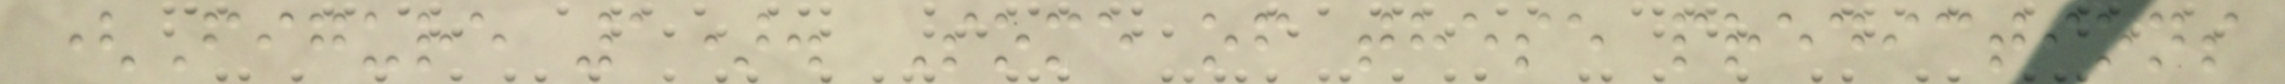(Figure 1). Some of these predictions
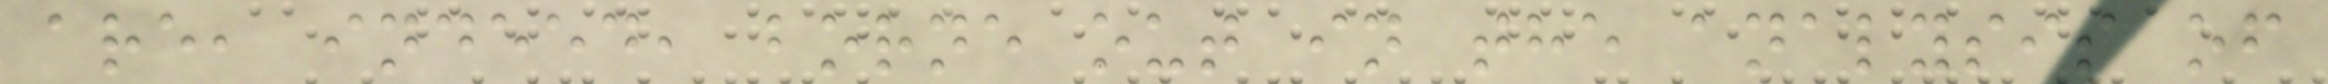are, indeed, borne out in the analysis of
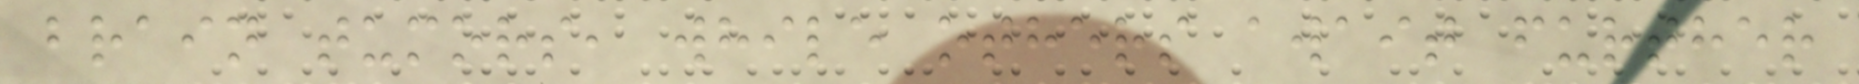brain tumors, while others await further
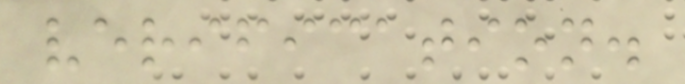verification.
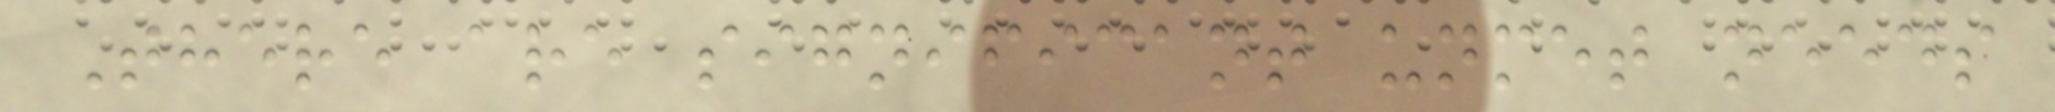There are significant unmet needs
